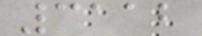3112
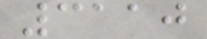3110
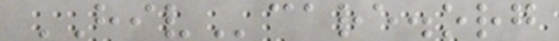HIVcare.org
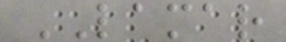LAMAR
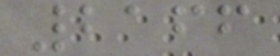2166
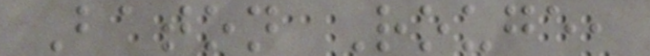Baton Rouge,
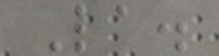La.
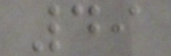49
